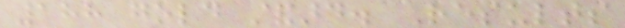188 gold standard. Results
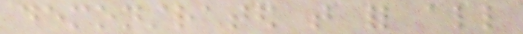demonstrated that for all
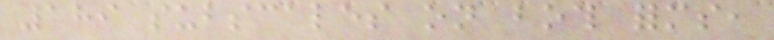189 subscales on both forms,
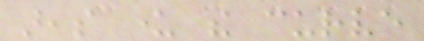areas under the curve
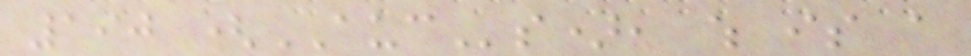190 (AUCs), which is a
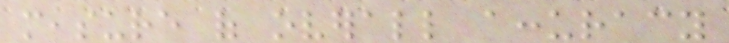measure of overall accuracy
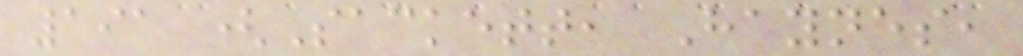191 (Sackett, Haynes,
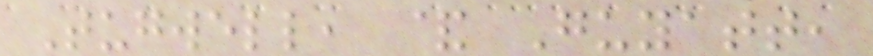Tugwell, & Guyatt,
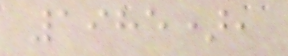1985),
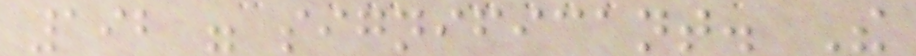192 were significant. The
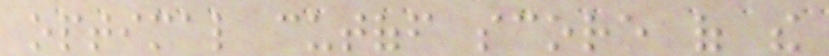optimal cutoff score of the
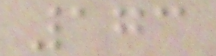173
